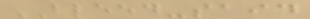BLEED-said
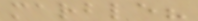marble?
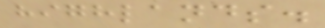highlands.
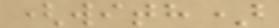(with)
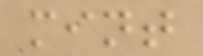mint
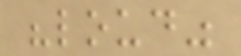"loud"
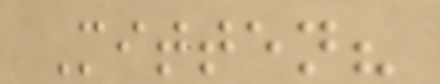Mitten?
